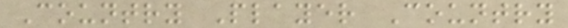Country Player Country
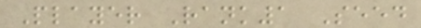Player Rank1 Seed
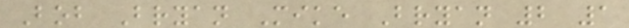Bob Bryan Mike Bryan 2 1
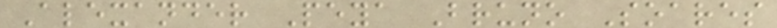Alexander Peya Bruno Soares
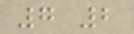7 2
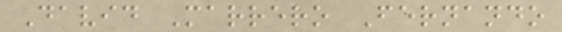David Marrero Fernando
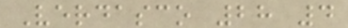Verdasco 28 4
